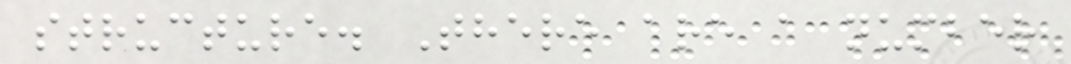structure. There are a number
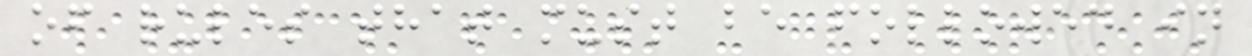of rules that must be followed in
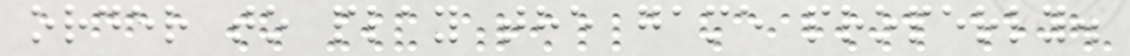order to play the game properly.
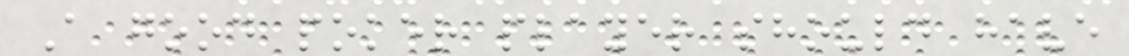A good poker player should have
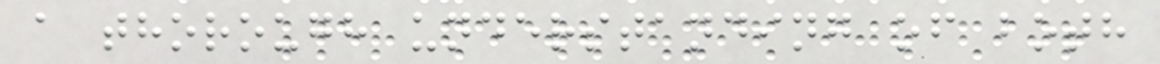a thorough understanding of both
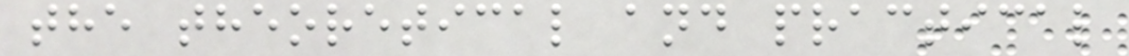the theoretical and practical
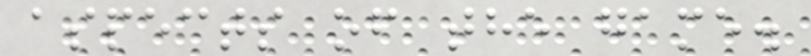aspects of the game.
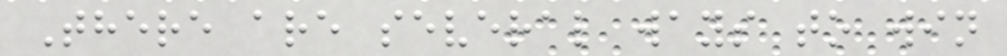There are several ways to win
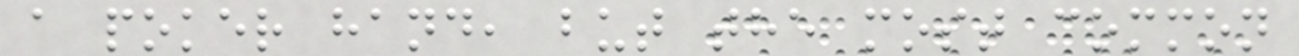a poker hand, but the most common
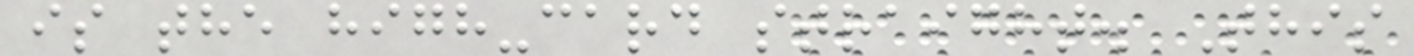is the high-card straight. This
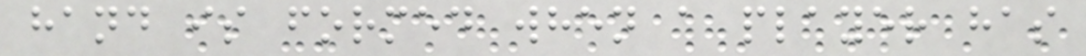hand is formed when a player has
